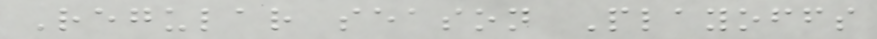Regular season Playoffs
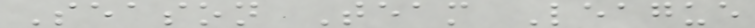Season Team League
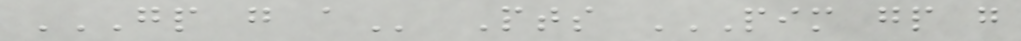GP G A Pts PIM GP G
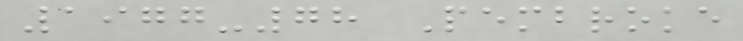1977-78 Pembroke
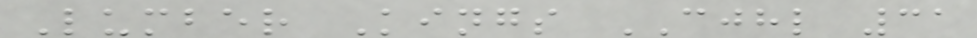Lumber Kings CJHL 31
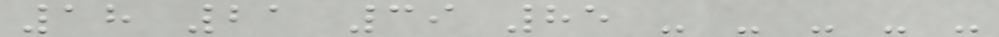18 21 39 85 - - - - -
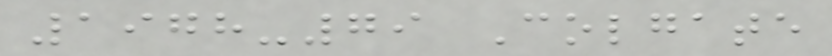1978-79 Colgate
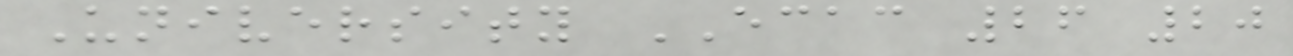University ECAC 26 20
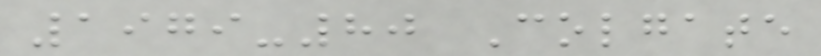1979-80 Colgate
